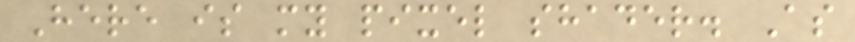Here is my pixel shader. As
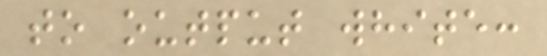to output white:
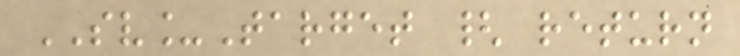SV_Target { return
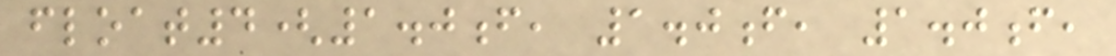float4(1.0f, 1.0f, 1.0f,
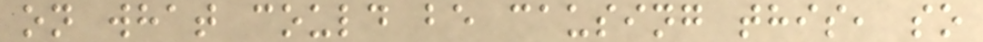on what could be causing this, so
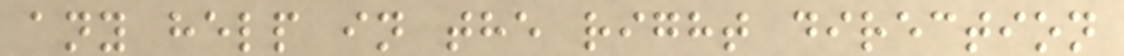any help in the right direction
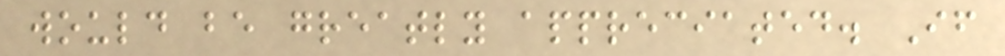would be greatly appreciated. If
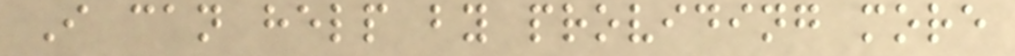I can help by providing more
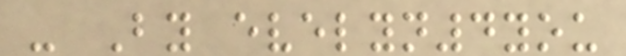- By evelyn4you
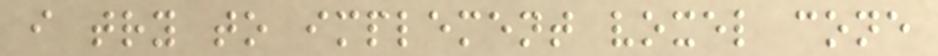i try to implement voxel cone
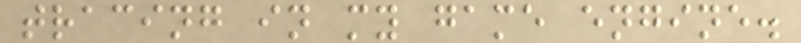tracing in my game engine.
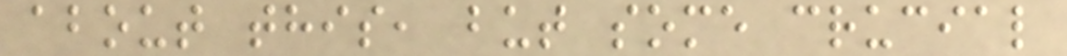about this, but some crucial
